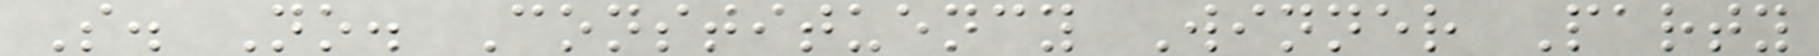S. No. Constituency Winner Party
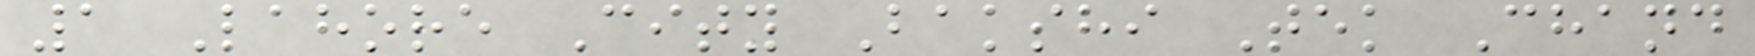1 Lahore City Bakshi Tek Chand
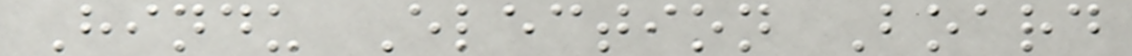Hindu Election Board
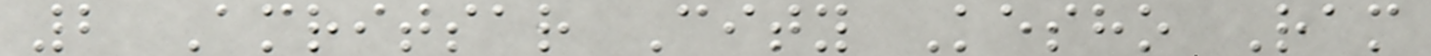2 Amritsar City Kesho Ram
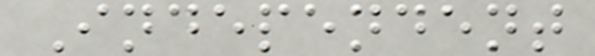Independent
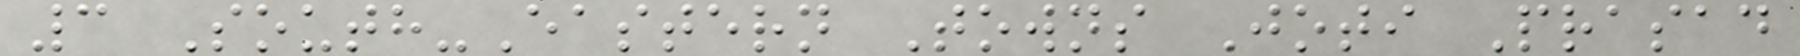3 South-Eastern Towns Joti Prasad
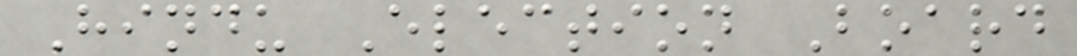Hindu Election Board
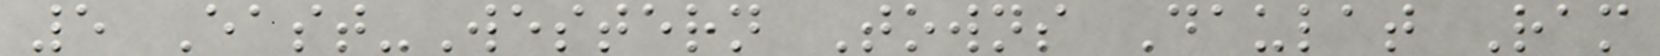5 East-Western Towns Daulat Ram
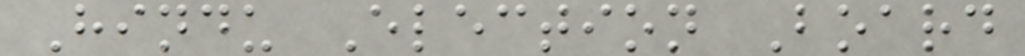Hindu Election Board
